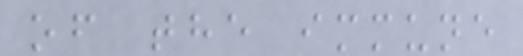of the immune
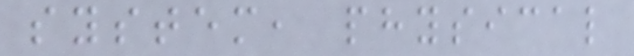system, physical
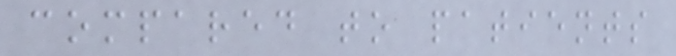compared to patients
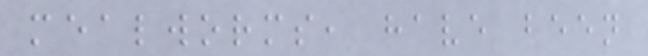mealworms, have been
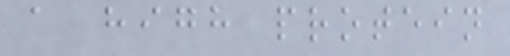a high protein
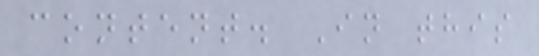content. In this
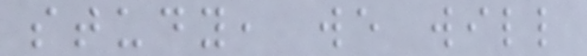study, we will
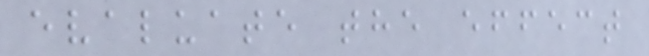evaluate the effect
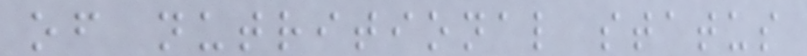of nutritional status
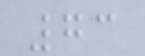73
